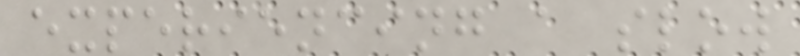experiencing a slow
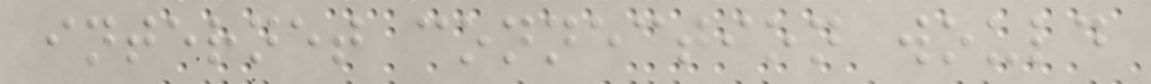internet connection would
